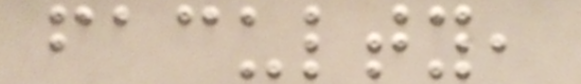faculty,
